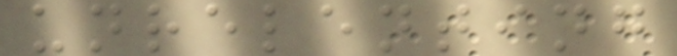unrelenting
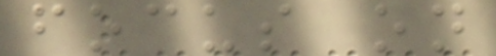focus on
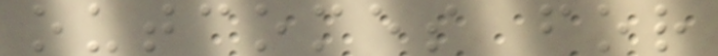outcomes for
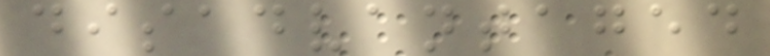disadvantaged
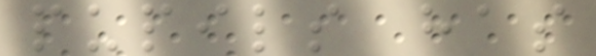pupils has
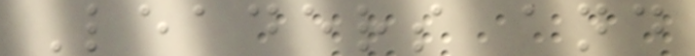Leaders and
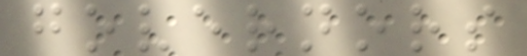governors
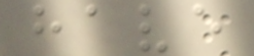have
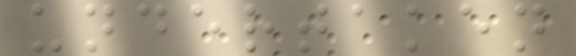undertaken
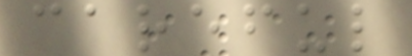careful
